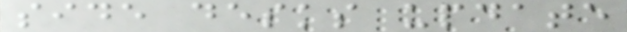side desks update
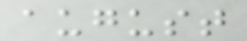august
